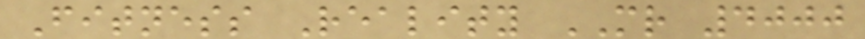Fitness Reality MR 4000
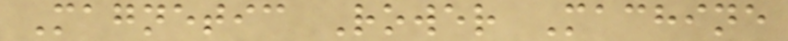Magnetic Rower Machine
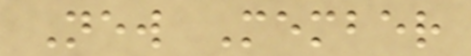New Member
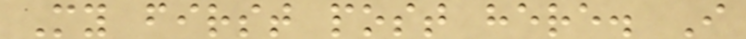My first post here. I
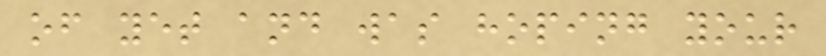of yet and was hoping your
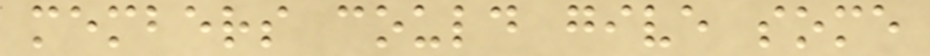members could give some
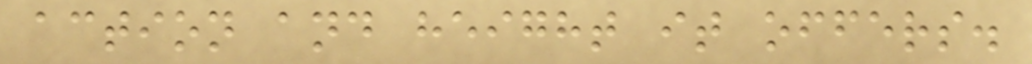action and height it offers.
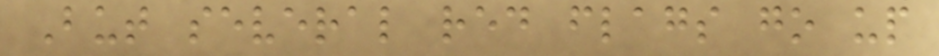But several red flags go up
